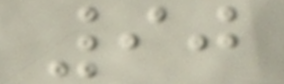90
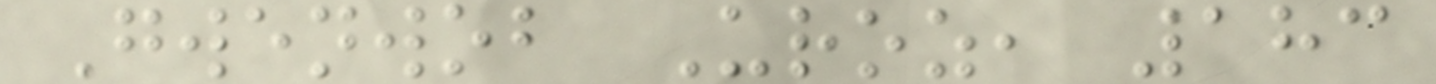Gwenwob Uroz, 183
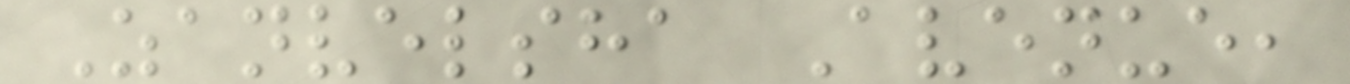Zanvelsha Avenue,
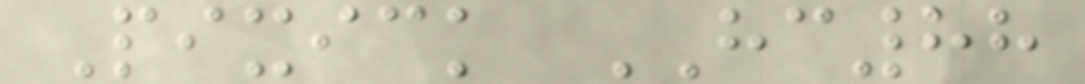Pixick HC88
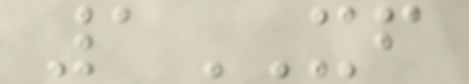1XF
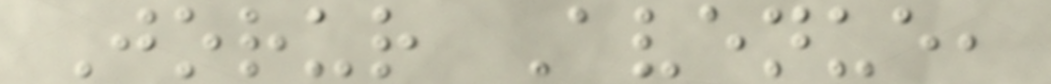Jorur Avenue,
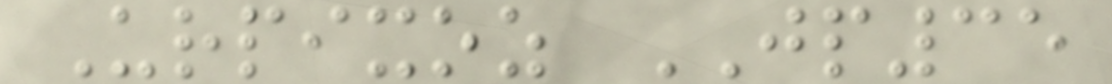Urpixoz JP35
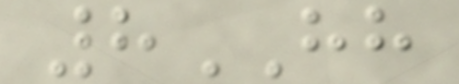8HH
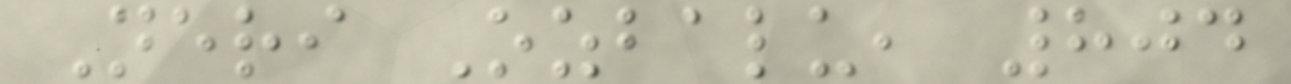Neri Ozbalu, 804
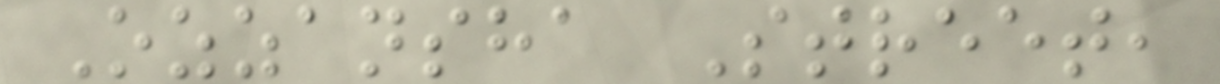Ozzansha Street,
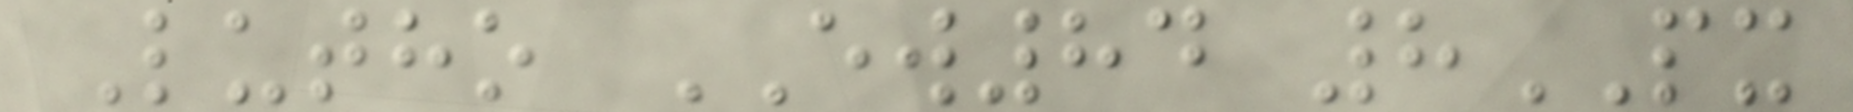Lutho EW84 8PX
